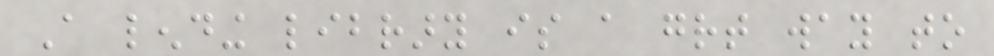A lending library is a great way to
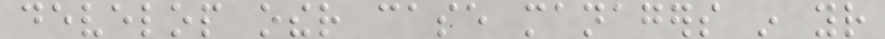develop other case managers in your
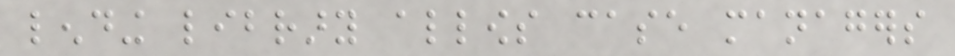lending library allows case managers
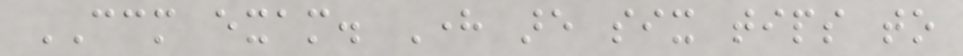CCM exam. Here are six tips to
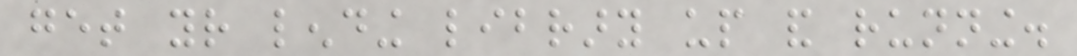get your lending library up and running.
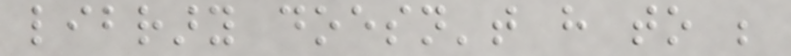library doesn't have to be
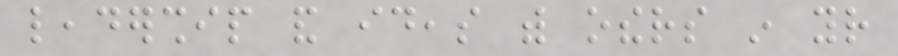leadership and ideas with others in your
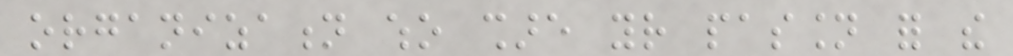organization who share your passion for the
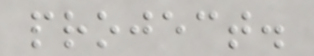project.
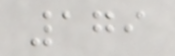179
